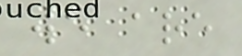we are
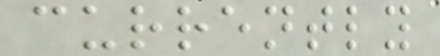currently
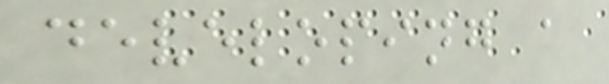developing a
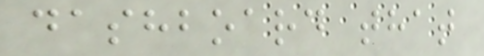dashboard that
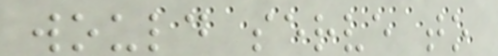would serve to
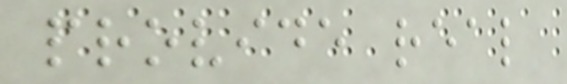provide real
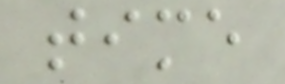time
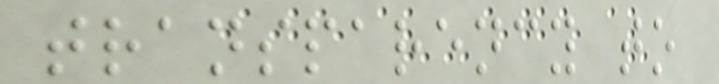transparency to
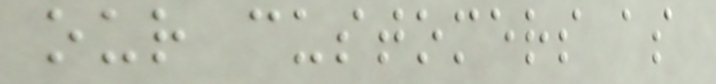our customers as
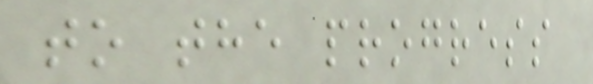to the progress
